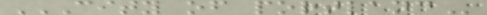CITY OF PORTLAND
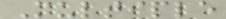Multiple
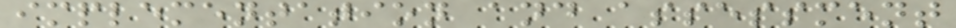implementation and assessment
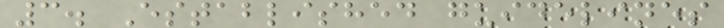3. Established guidelines
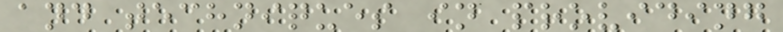and techniques in providing
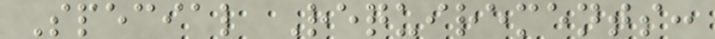Special Requirements:
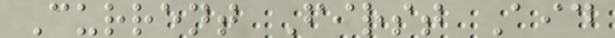Current First Aid
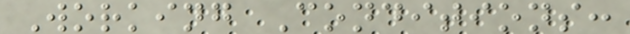Working Conditions:
